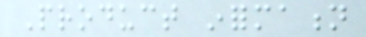Product information
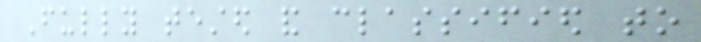Fully tested and classified to
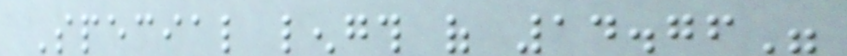Special length of 14.76"
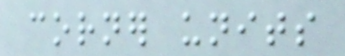corner units
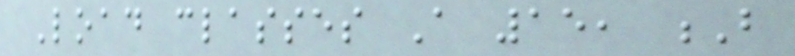Load classes A 15, B
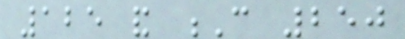125 and C 250
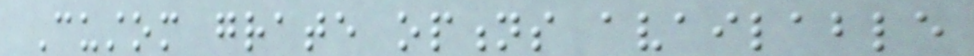Custom grate options available
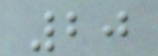20
